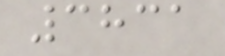3831
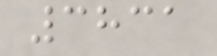3831
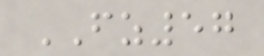FZ57
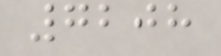7208
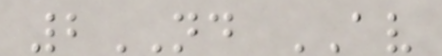2ND AV
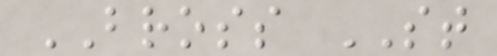BROSS ST
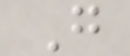G
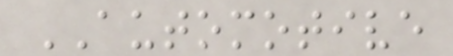AUTOMOTIVE
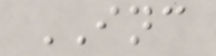INC
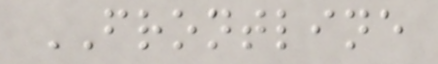FRONTLINE
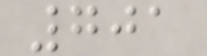701
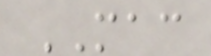MAC
